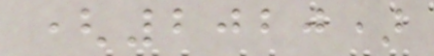(2020)
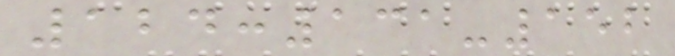124:131-152
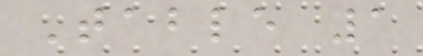Table 1
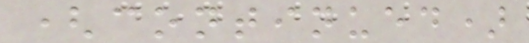(continued)
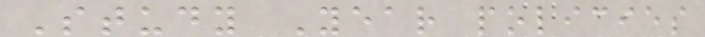Study Year policies
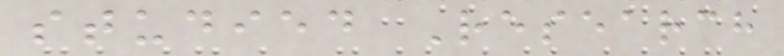studied Research
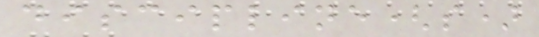discipline(s)
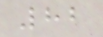82
